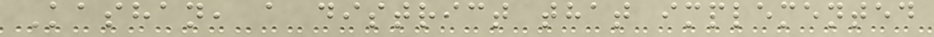Kashan, a district that implemented
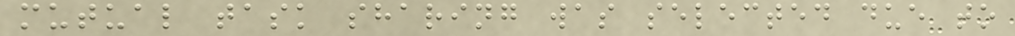mutual task sharing was selected due to
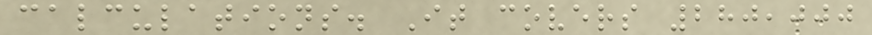calculations. It covers 280,000
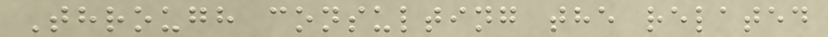Through consulting the related
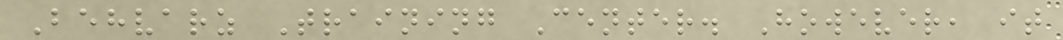Behvarz Training Center. However, it
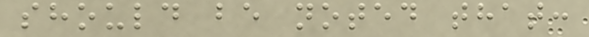should be noted that:
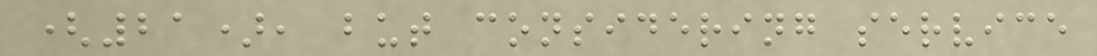(21), but considering service
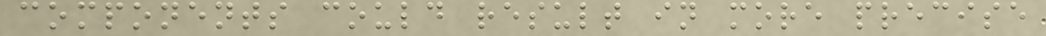components could result in more precise
